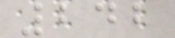242
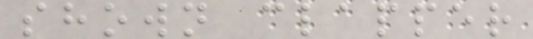shown clapper
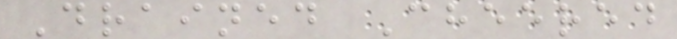Drained Cheered
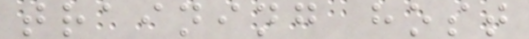training host
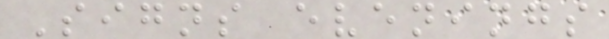Signs evenings
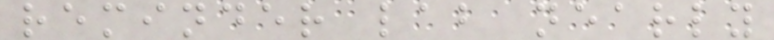reminder lab nearly
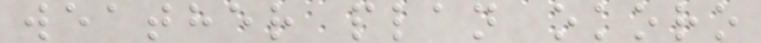weather plan okoro
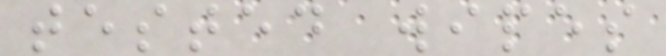tested wipes
